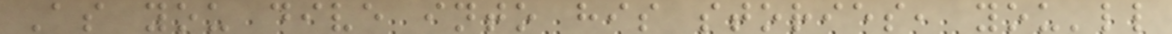As you dive into his stories, you'll
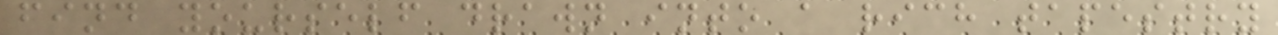find yourself drawn into a rich tapestry
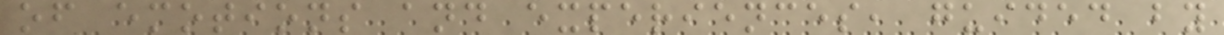of emotions and experiences, guided by
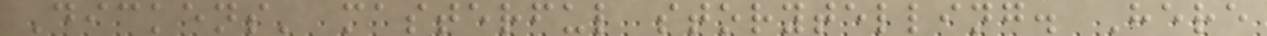Dickens' masterful storytelling. Here
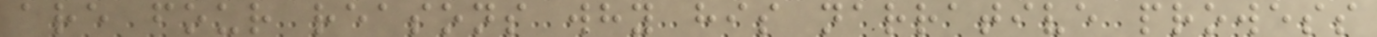are four reasons why his narrative prowess
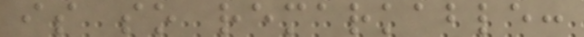is so remarkable:
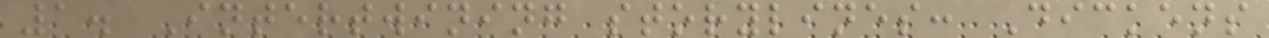1. Intertwining storylines: Dickens
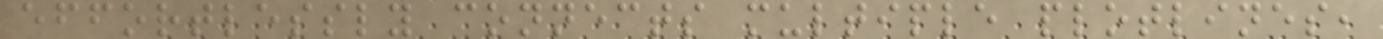effortlessly connects multiple plotlines,
